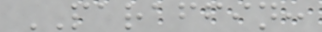PARAFFIN:
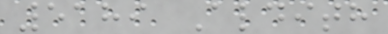5189 Aldith
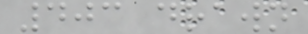403 drawn
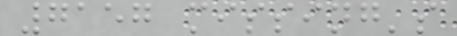7157 missing's
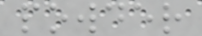powder
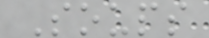Soups
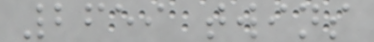2659 twins
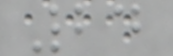24
